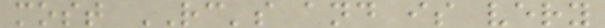most RC's and is very
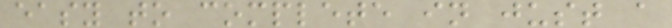easy to complete in just a
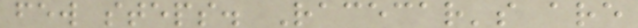few steps. Racecar's are
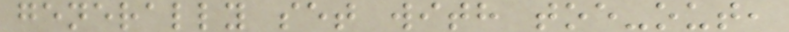generally set with toe-out,
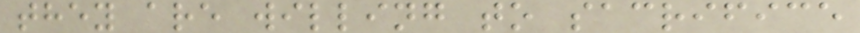they are willing to sacrifice
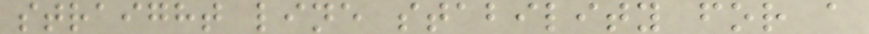straight line stability for a
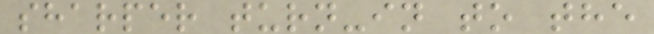sharper turn-in to the
